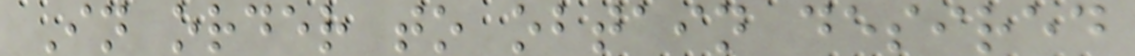In order to obtain desired
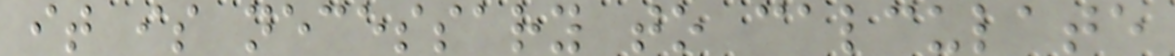it is necessary to calculate
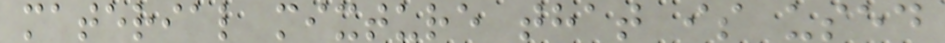material mixture that is used
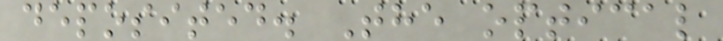deposited. The optical
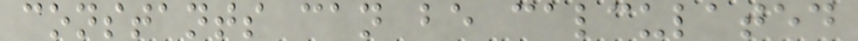constants can be calculated
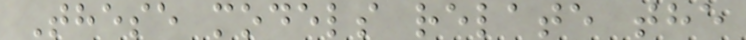These models relate the
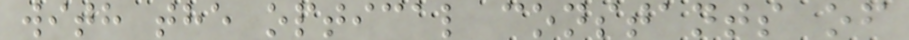with the optical constants of
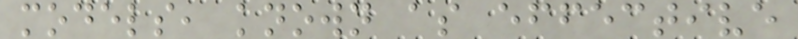models, known as effective
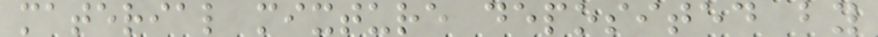material mixture deposited by
